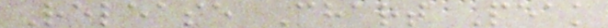Release Chart Peak
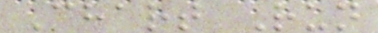Chart Run
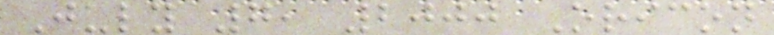July 7, 2000 Oricon
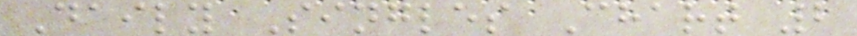Daily Singles Chart 2
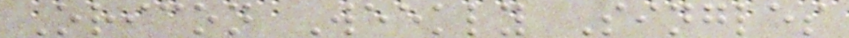Oricon Weekly Singles
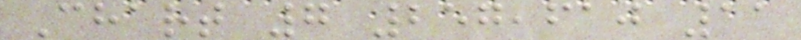Chart 7 257,610 11
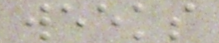weeks
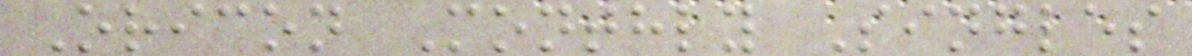Oricon Monthly Singles
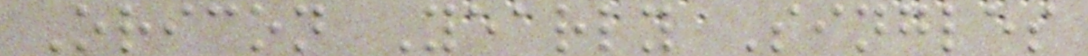Oricon Yearly Singles
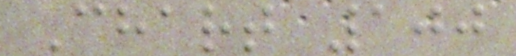Chart 100
